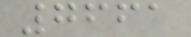7661
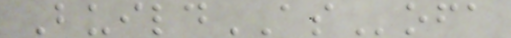BuildASofa
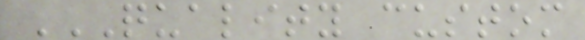QUALITY CUSTOM
